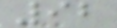92
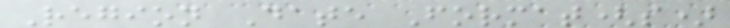Region Date Format(s)
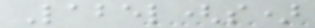Label(s)
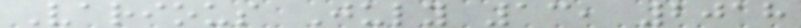Various July 13, 2018
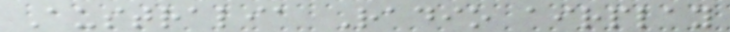Australia Radio airplay
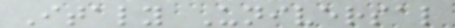Italy Universal
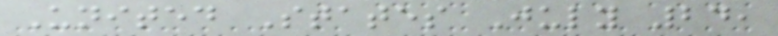United States July 24,
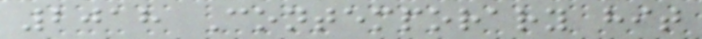2018 Contemporary hit
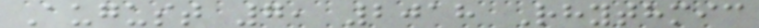August 7, 2018 Rhythmic
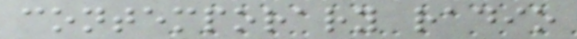contemporary radio
